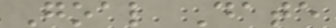Goal Date
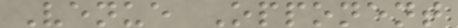Venue Opponent
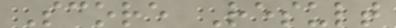Score Result
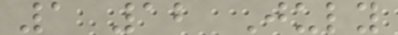1 12 July
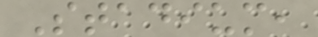Stadium,
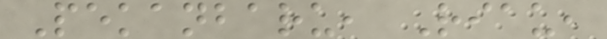Pekanbaru, Riau,
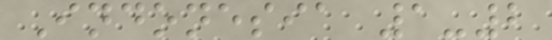Indonesia 1-2
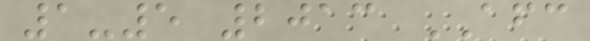1-5 2013 AFC
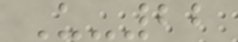U-22
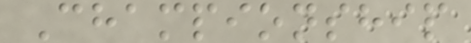Championship
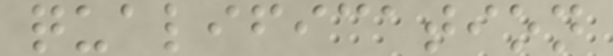qualification
